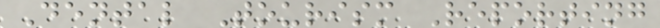Dental Tourism Reporting
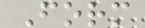Form
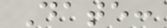Date:
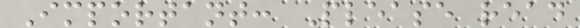Important: Please read
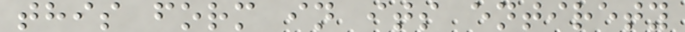this form in its entirety
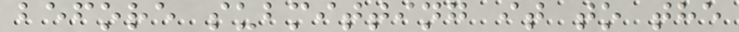before submitting it to the
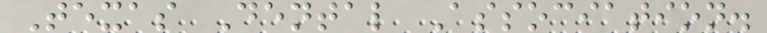Texas Dental Association.
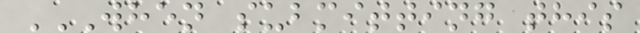WHEN SUBMITTING THIS
